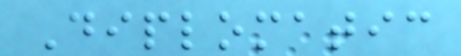Diplomatic
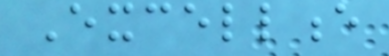Excellence
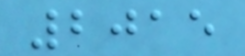2015
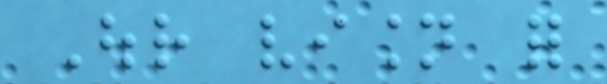Our vision for
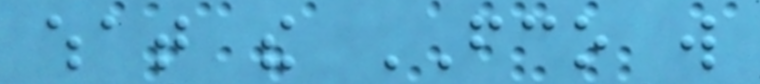what the FCO will
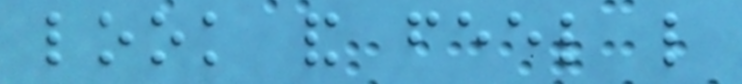look and feel like
